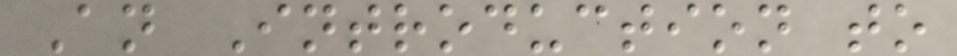An Introduction to
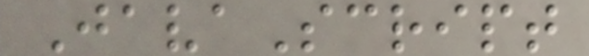JavaScript
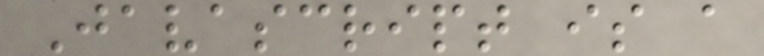Javascript is a
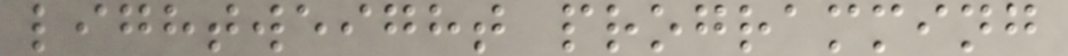lightweight programming
